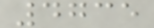4735
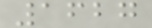1627
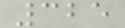325
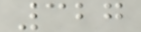327
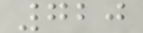720
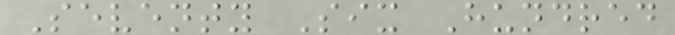Seventy Six Hundred
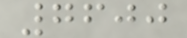7600
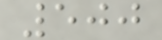500
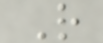R
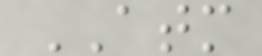ATM
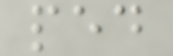ped
